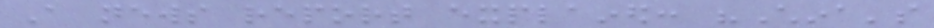A news report explained: "China's
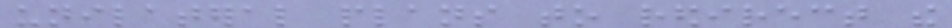unilateral plans to redirect the
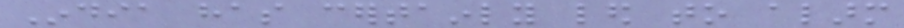India has certainly led to alarm
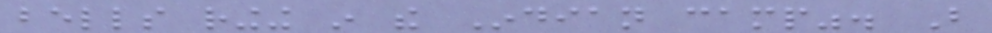bells ringing in the Indian camp". But
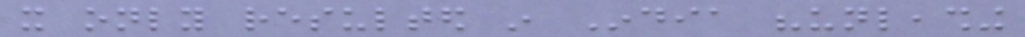it only resulted in India "unleashing
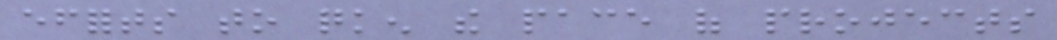efforts to quicken the pace of projects
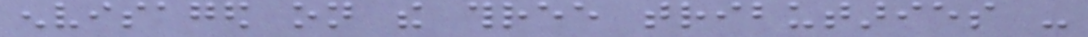envisaged on the three tributaries -
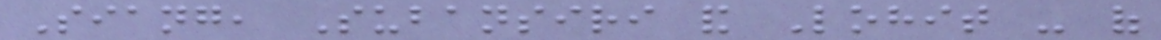Siang, Subansiri and Lohit - of
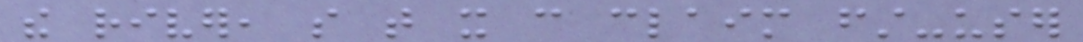the river, so that it can claim first-user
